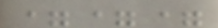===
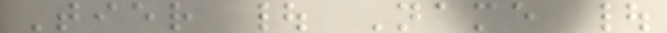Tier | Name |
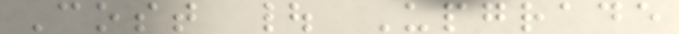Cost | Upgrade
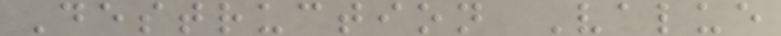Destruction Value
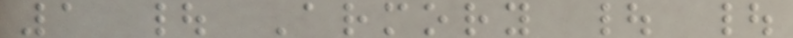1 | Armory | |
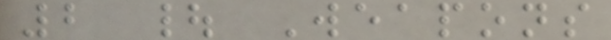2 | Weapons
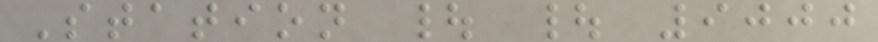Station | | 9000
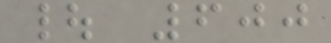| 600
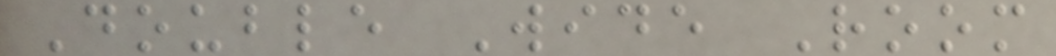Double Wide Room
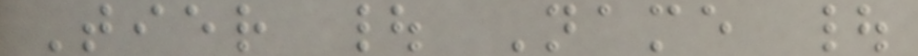Tier | Name |
